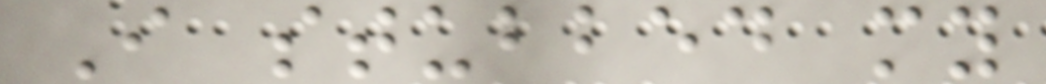I stubbed my
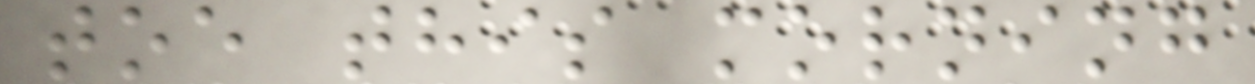toe this morning
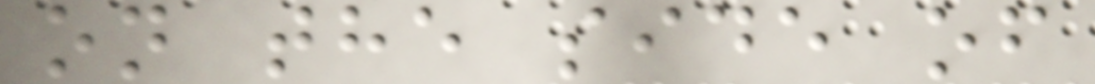on the side of
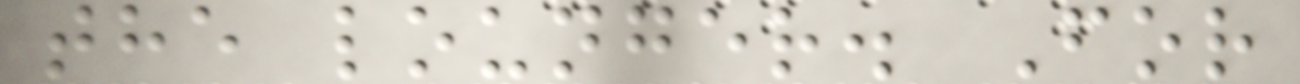the lounger. For
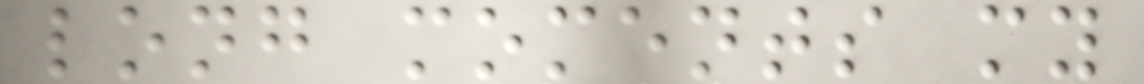long moments my
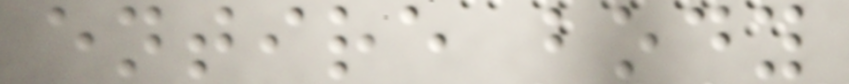entire body
